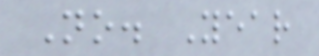No. Year
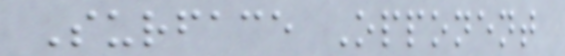Surface Opponent
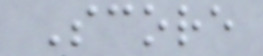Score
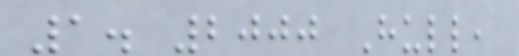1. 2000 Hull,
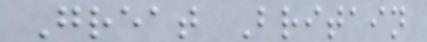Great Britain
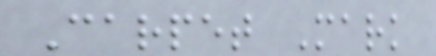Carpet Mark
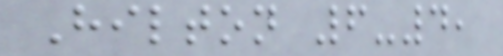Hilton 6-4,
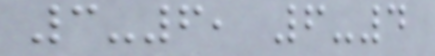3-6, 6-4
